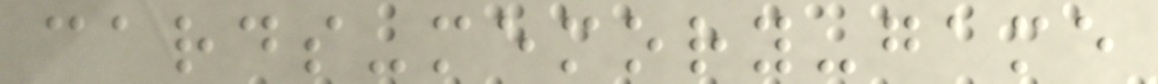cards-memory-game
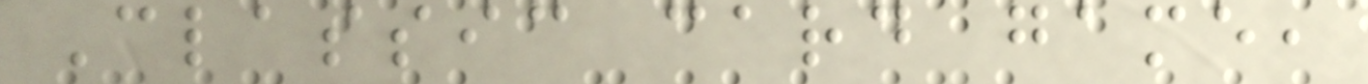Classic card game,
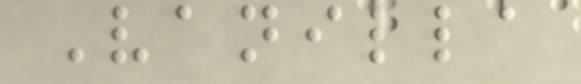Vanilla
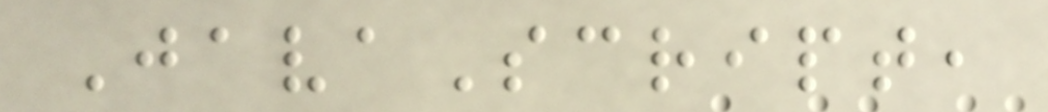JavaScript,
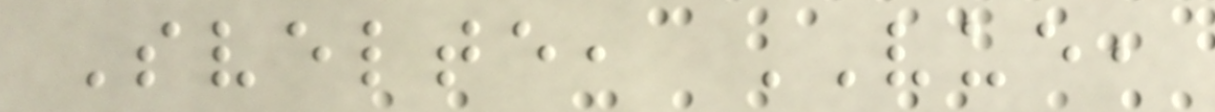Svelte, VUE,
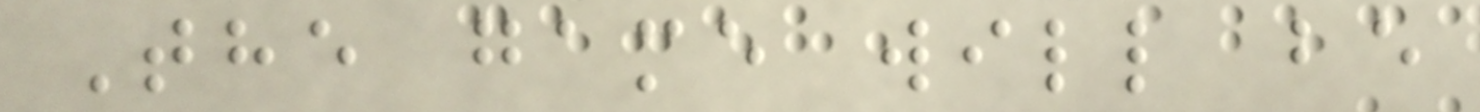The game will be
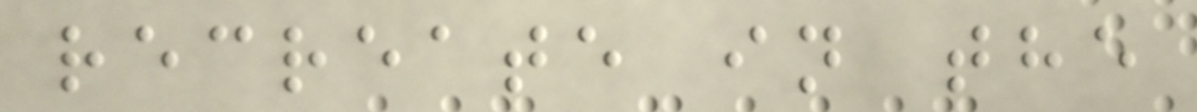recreate in the
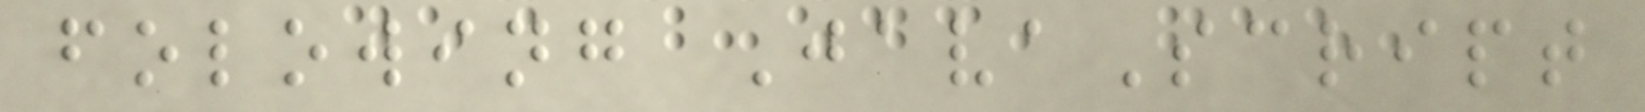folowing JavaScript
